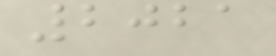2021
